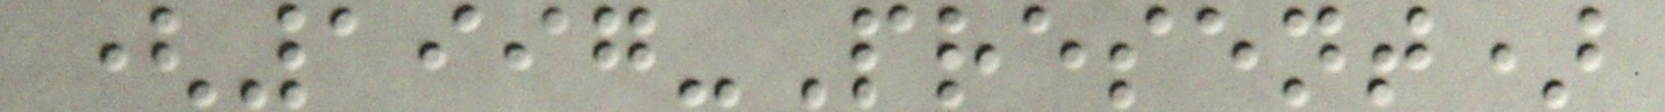(1997-Present)
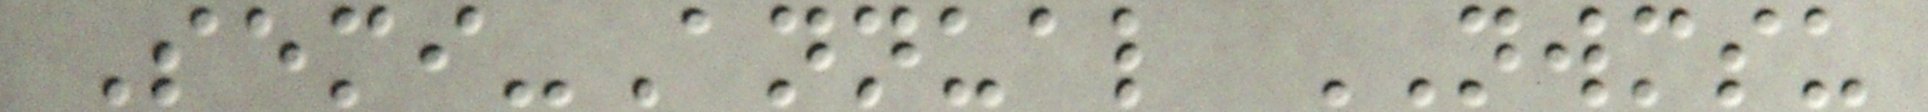Semi-Annual NWMSU
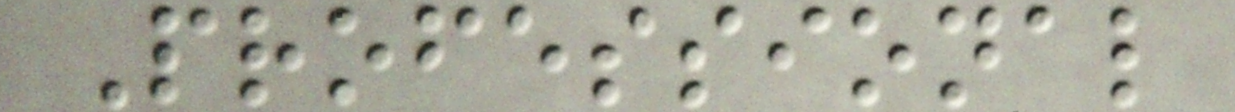Professional
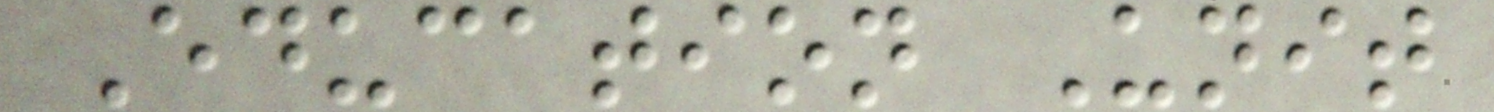Education Unit
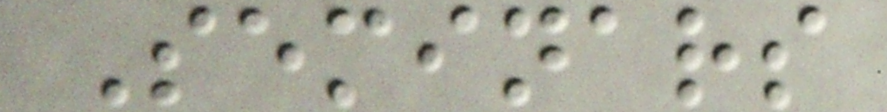Seminars
